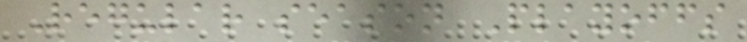Regular season Playoffs
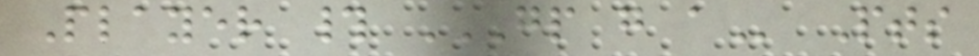Player # GP G A Pts
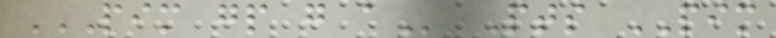PIM GP G A Pts PIM
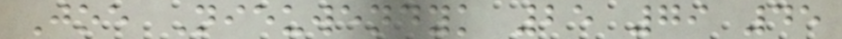Joe Nieuwendyk 25 79 45
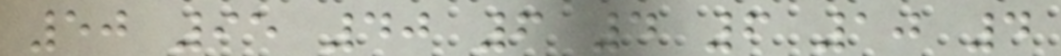50 95 40 6 4 6 10 4
